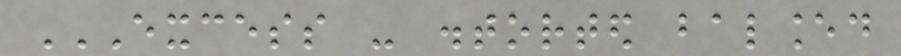EXCESS - DISTORTED BALANCED
